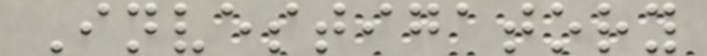Investigatory
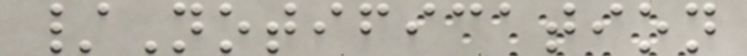/Notification
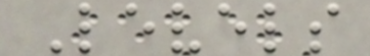Levels
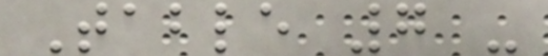Table 7 -
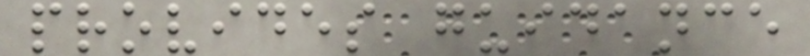provides guidance
